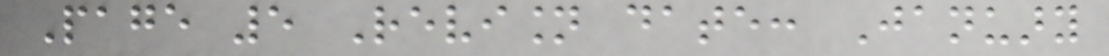Page 5 Revision date: January
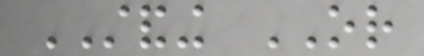STANDING OR
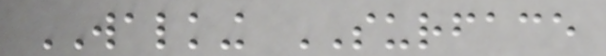WALKING SURFACE
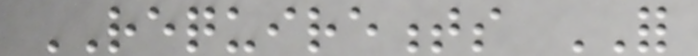REQUIREMENTS FOR
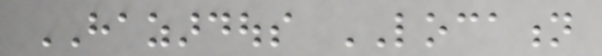HAZARDOUS LOCATION
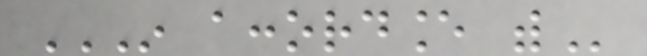IN ACCORDANCE WITH
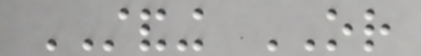STANDING OR
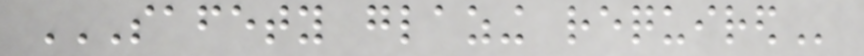SAFETY GLAZING REQUIRED
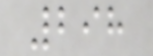298
